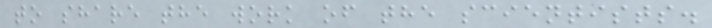to share the work of the scientists.
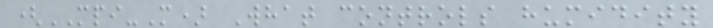(MPI-M) What controls humidity
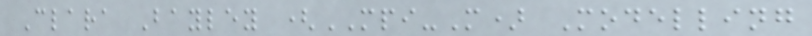Clara Bayley (MPI-M) Modelling
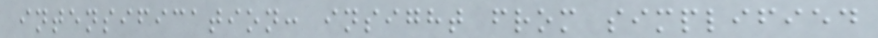intensification: insight from simplified
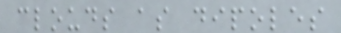clouds as dipoles
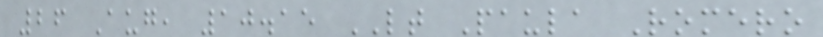26 Aug, 10.15 LT Paula Romero
